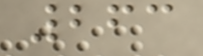263
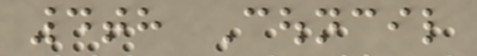4th Council
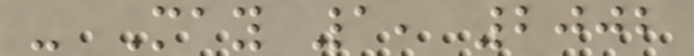- May 1, 2002
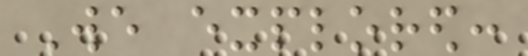We explored:
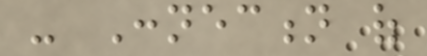- Connection of
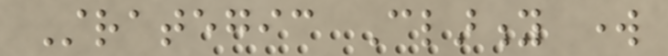Strategic Clarity work
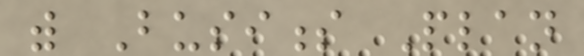with Business Plan
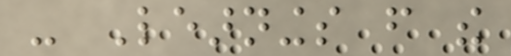- Learnings from the
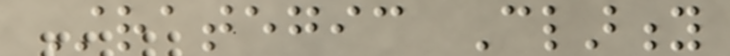Strategic Clarity
